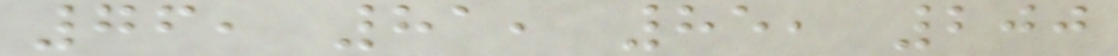76, 81, 85, 200
